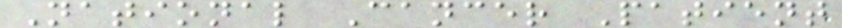National Cancer Patient
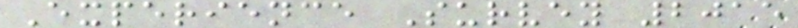Experience Survey 2015
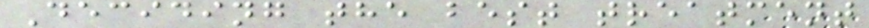Deciding the best treatment
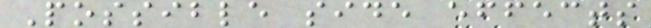Possible side effects
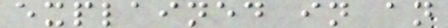explained in an
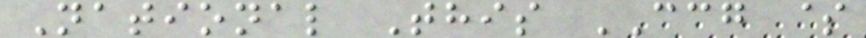National This CCG $
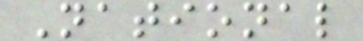National
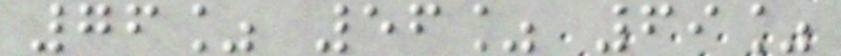76% 56% 69%
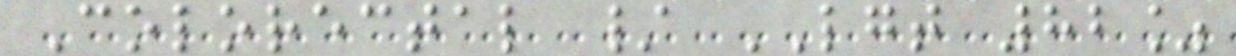Colorectal / LGT 82%
